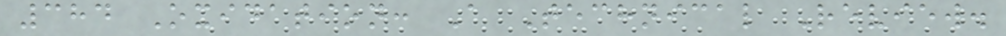384 Oxidation: A Technical Review.
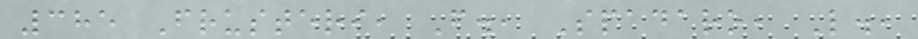385 Frusteri, F., Spadaro, L.,
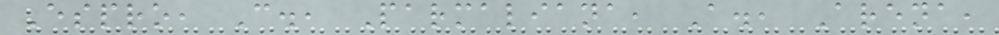Espro, C., Parmaliana, A., Arena,
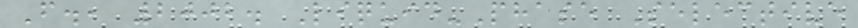F., 2002. Liquid-Phase Selective
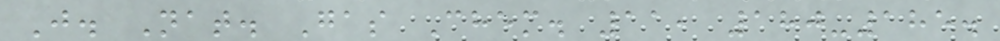J. Nat. Gas Chem. 11, 180-185.
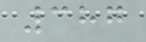387
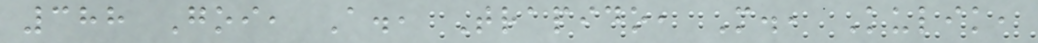388 Goi, A., Trapido, M., Kulik,
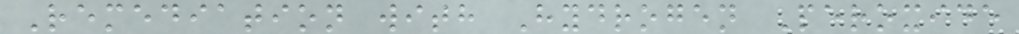Remediation with Hydrogen Peroxide
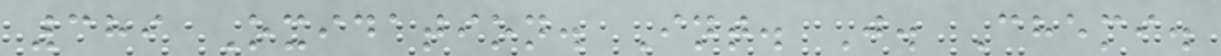389 Oxidation. Int. J. Chemi.
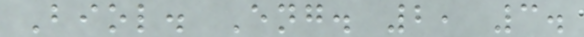Biol. Eng. 2, 3.
